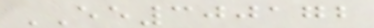EE300172
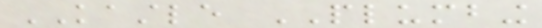KASTLE PLUMBING
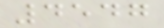4547
